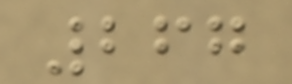267
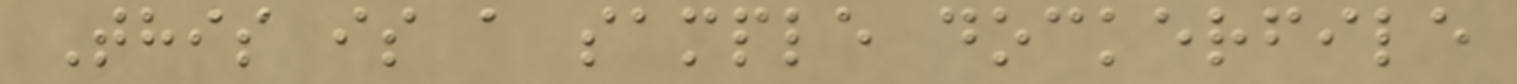This is a sample dockerfile
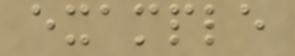example
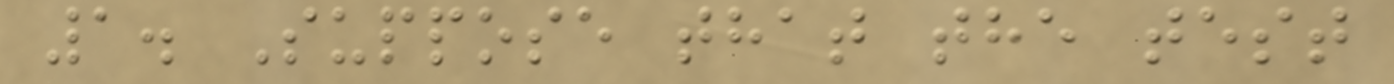1. Suppose that the test
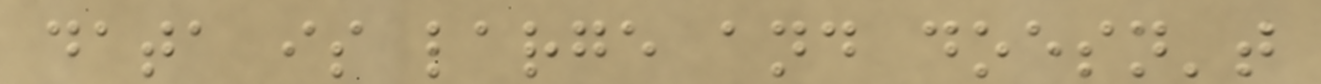data is large and doesn't
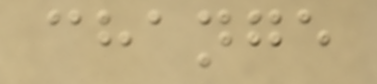change
